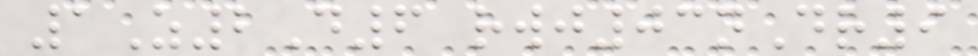1Z2D6 rwj03nDr9
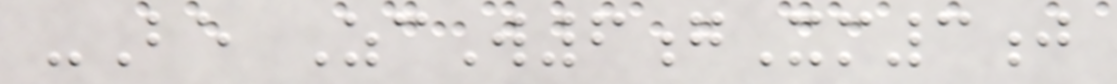-Be ZcW6gXm3j
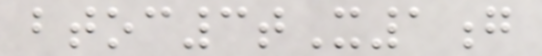btoc3tX1g
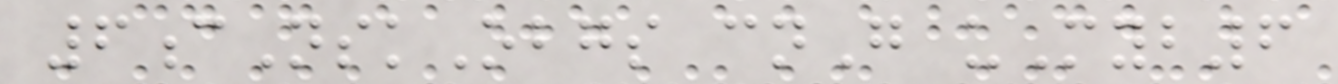6cNskObgs cnG uMyb6
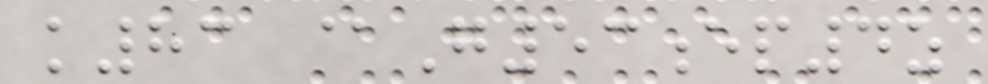k83 @G53ep4z
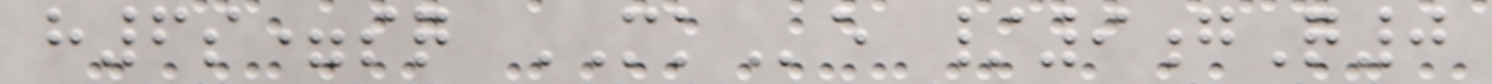h6s=sq MKe /9gQ0
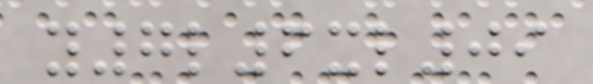y7l6xl09
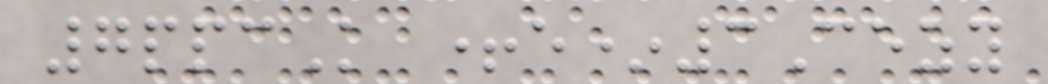7ppcK +e*3Cezy
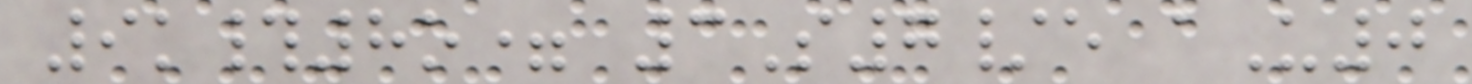9k#8o= 3S7/e aU0
